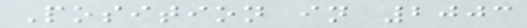Position in 2003
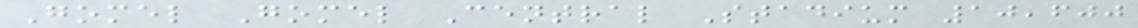Gomel Gomel Central Stadium 10,600
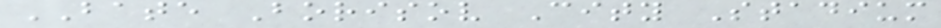BATE Borisov City Stadium
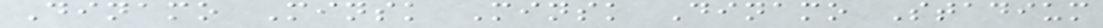Dinamo Minsk Minsk Dinamo Stadium
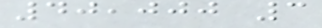40,000 3
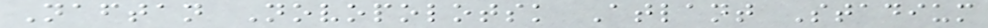Naftan Novopolotsk Atlant Stadium
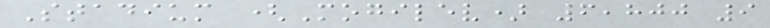Stadium (Mogilev) 6,800 9
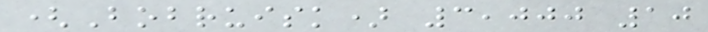(Bobruisk) 3,000 10
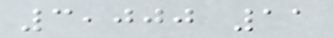3,000 11
